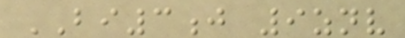BI3j 9znv
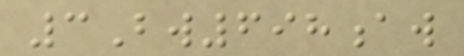3Bw698aw
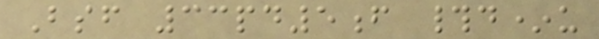Bsf 33pd5f #d*u
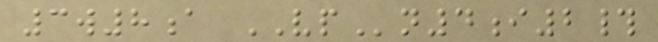3w8a VPn4i2#
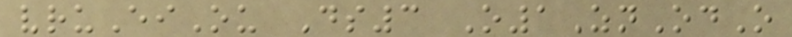vruEiOu Ds3 O1ZnOdO
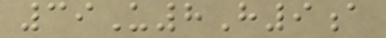39U8H9a
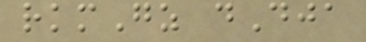rkmGz dDja
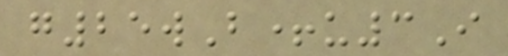g25wB+u3I
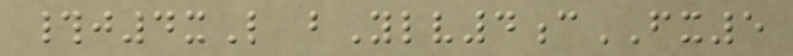#j4xL bYlv4cFX5
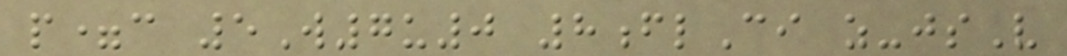p=c 5W7u0 8flCi z-jsV
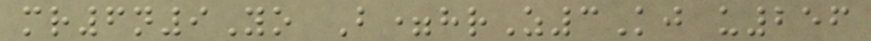mr6n9Yo B=hrZ3Kj u256
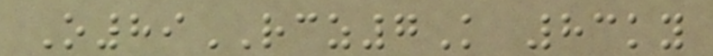O89RCZ7K 83ky
